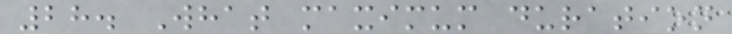28. What maximum duration
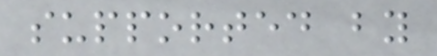supported by
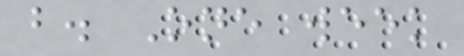b. One week
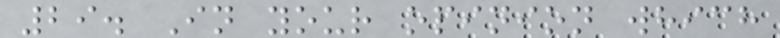29. In your opinion which
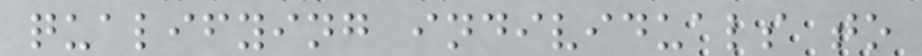qualifying individuals to
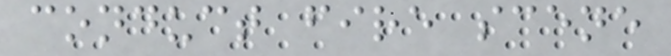conduct fire scene
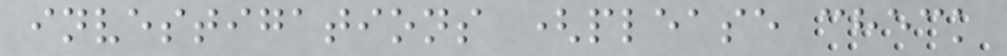investigations (please check
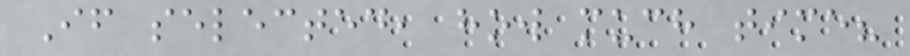If selected, how much time?
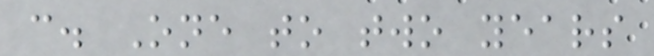c. One to two years
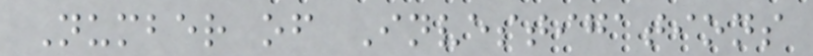Number of Investigations
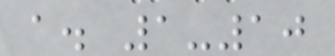a. 1-10
